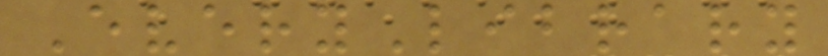EveryLibrary
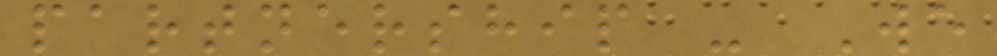partnership - We
